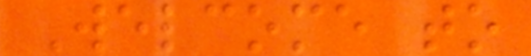Welcome to
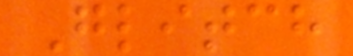Glitch
